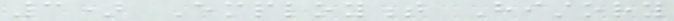3) Employment History
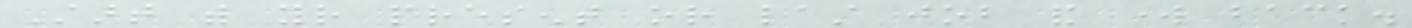Start with your present or last job and work back.
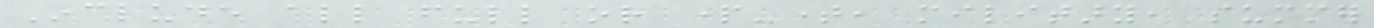Include all full or part-time, military, summer
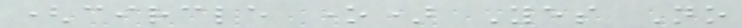(circle one) Yes No
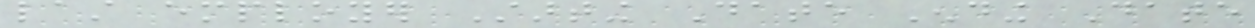last employer Starting Date Ending Date
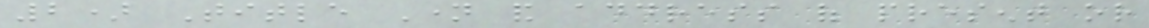2) Title Name and address of present or
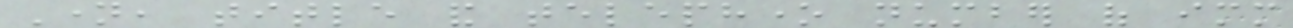Name, title and telephone number of immediate
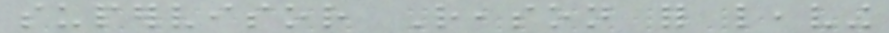supervisor Reason for leaving
